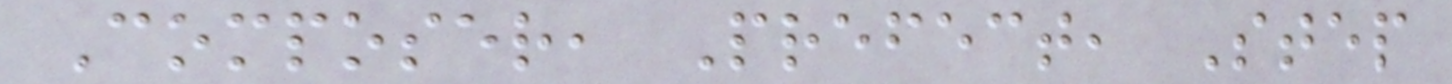Composer, Prefect, Step
